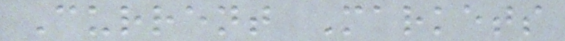Current Markets
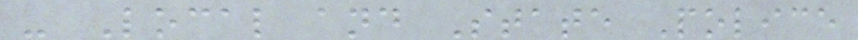- Local and State Police
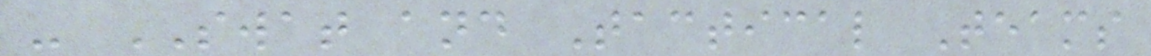- SWAT and Tactical Teams
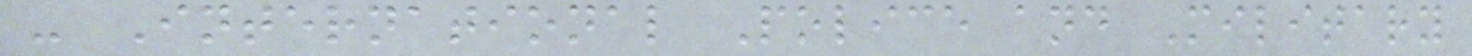- International Police and Military
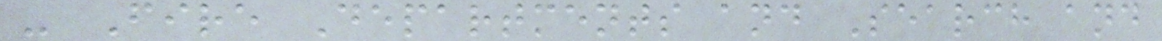- Fire Departments and Search and
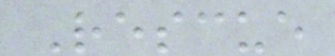Rescue
